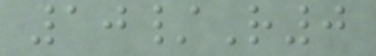10/R0
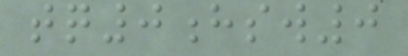tq0hsw0
